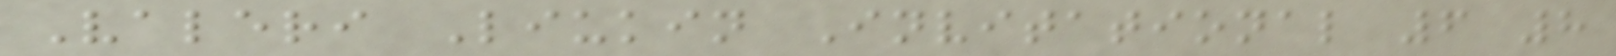Valeri Liukin Invitational 6 8
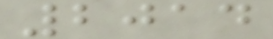2014
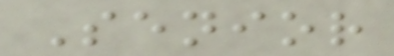Senior
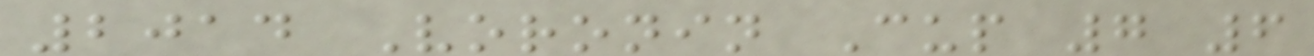2014 Voronin Cup 7 6
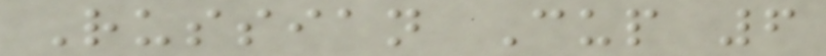Russian Cup 6
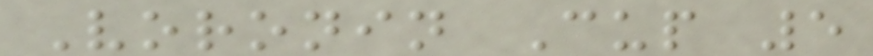Voronin Cup 5
